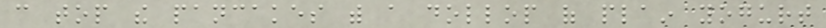can top the pancakes with a dollop of plain yogurt
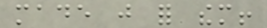made just for them!
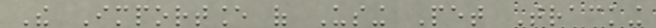The Importance of Using Pet Tracking
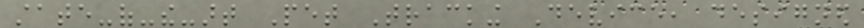state-of-the-art Pet Tracking Device, designed
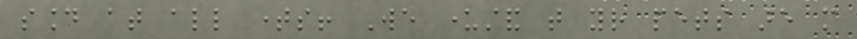sound at all times! We understand that your pets are more
